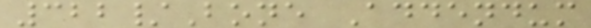322/Bone Addendum
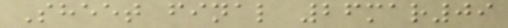Sheet final 26mar09
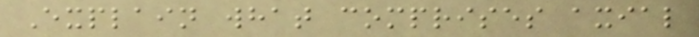Explain what comprises axial
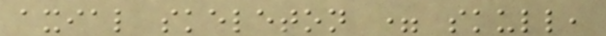axial skeleton = skull,
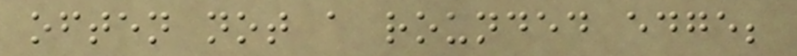often not a rounded edge;
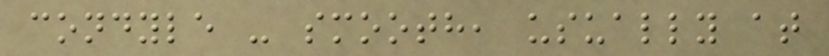condyle - smooth, usually at
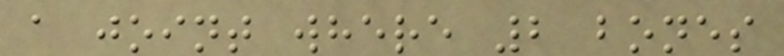a joint where 2 bones
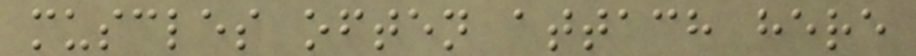muscles often attach here
